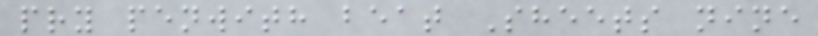pry penwith beat Sheets nine
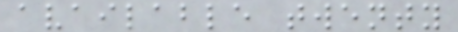available twenty
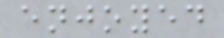enjoyed
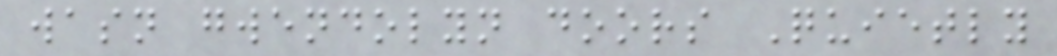wasn gwendolyn doors Quietly
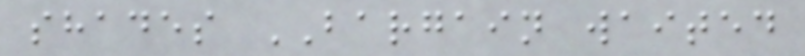shades BARGAIN waited
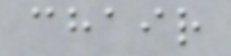chair
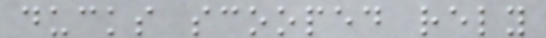ducks scooped rely
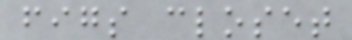figs closet
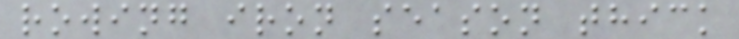rowing iron season thick
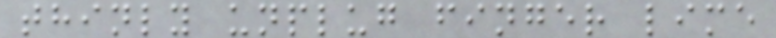thinly unplug finger lime
